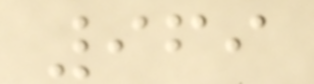969
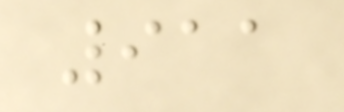911
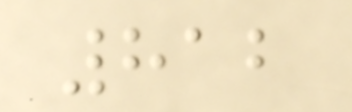812
